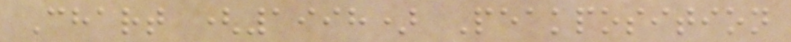Chart (1998) Peakposition
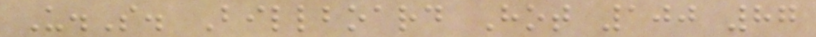U.S. Billboard Hot 100 87
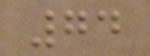74
